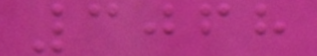3068
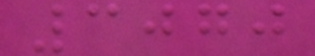3070
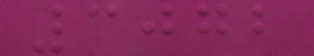3072
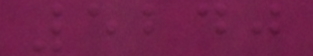5240
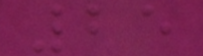25
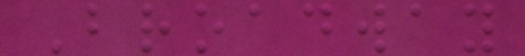Broadway
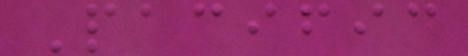Pacific
